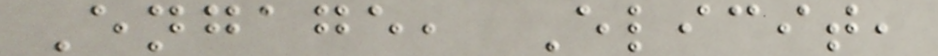Engage, Elicit,
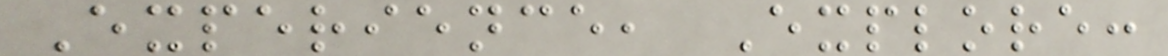Experience, Explore:
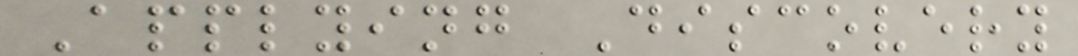Applying Discovery
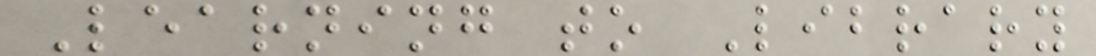Learning to Library
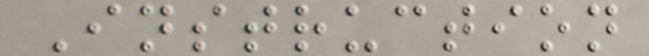Instruction
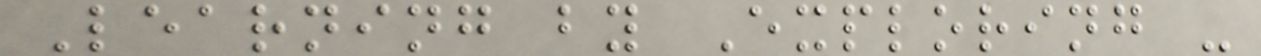Learning by Exploring -
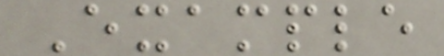Example
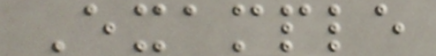Example
